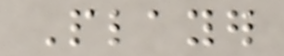Player
